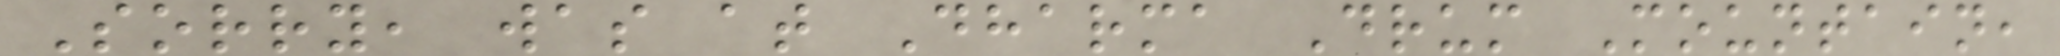Sorry, was at Dharma Drum Mountain,
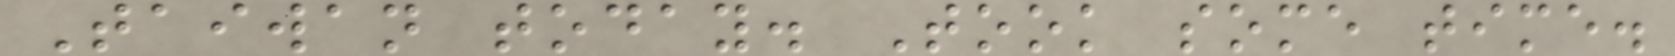Taiwan today. Took some time.
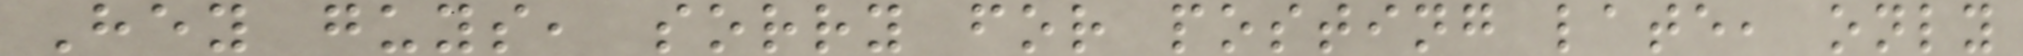Hey guys, sorry for posting late, only
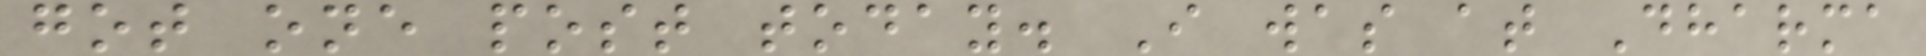got one post today. I was at Dharma
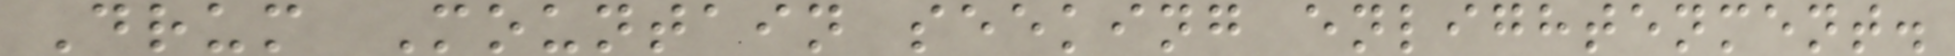Drum Mountain seeking enlightenment.
